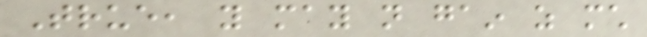True, you may not gain as much
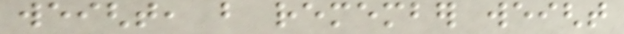weight, but remember weight
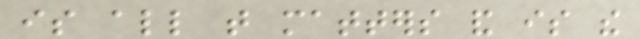is all that matters and is the
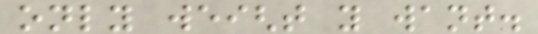only weight you want.
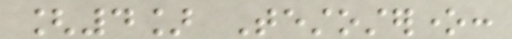[4] Testosterone:
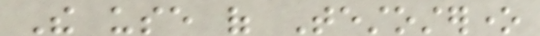The use of Testosterone
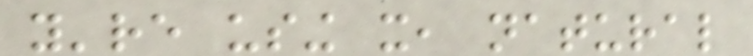you're using it, natural
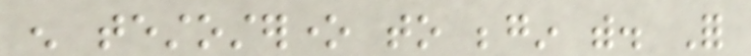enough testosterone to begin with. For
